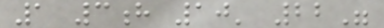1 3h 10' 22"
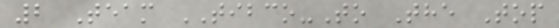2 Team TIBCO-To The Top
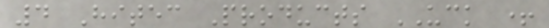4 Hitec Products UCK +
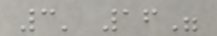3' 16"
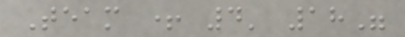Team + 4' 18"
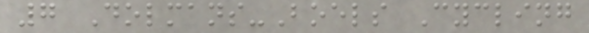7 Dolmans-Boels Cycling
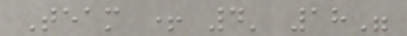Team + 4' 18"
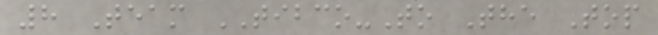8 Team TIBCO-To The Top
